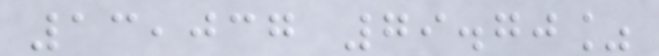13,037 79.70%
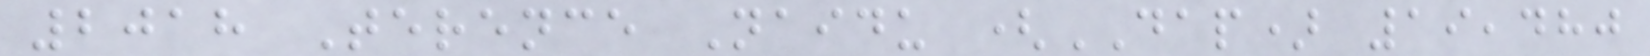2018 Terence Naidu (DAP) 19,480
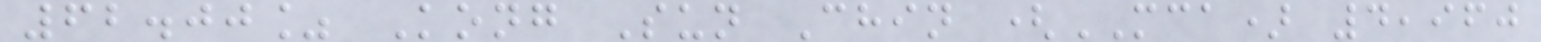62.00% Kong Sun Chin (MCA) 4,960
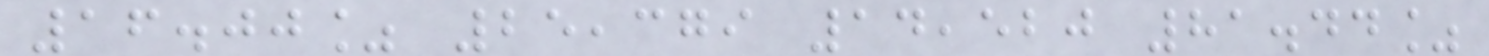16.00% 25,379 14,520 81.44%
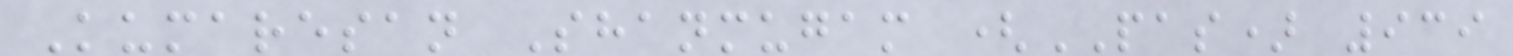Kumaresan Shanmugam (PAS) 939
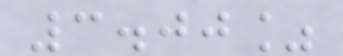3.00%
